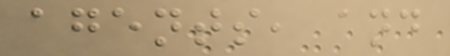agents, and
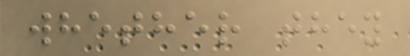whether they
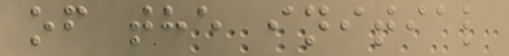of the initial
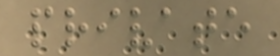private
